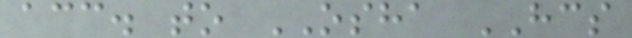acc. to OSHA HCS
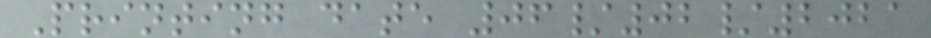Printing date 06/02/2021
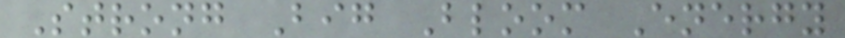Strong Big Bloom Energy
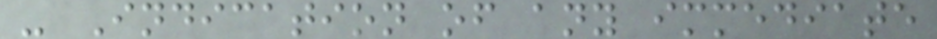- Indication of any immediate
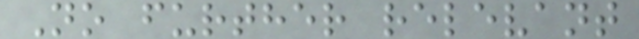No further relevant
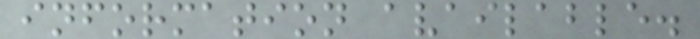information available.
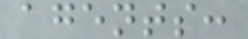agents:
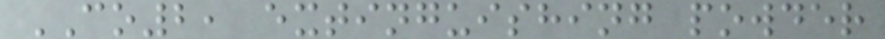CO2, extinguishing powder
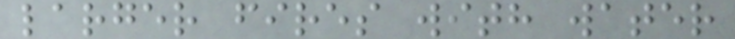larger fires with water
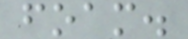foam.
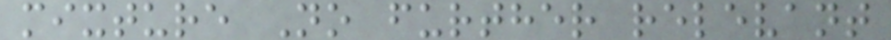mixture No further relevant
